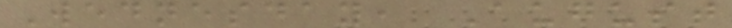Wednesday, August
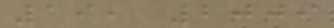19, 2009
